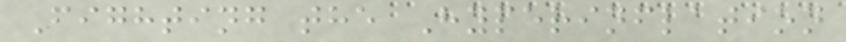Fighting the Hyperinflation
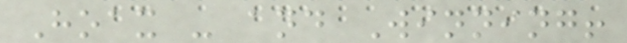Hoax - and Winning!
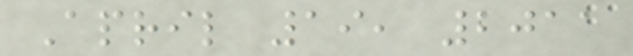April 19, 2011
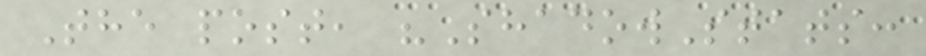The post, "ShadowStats:
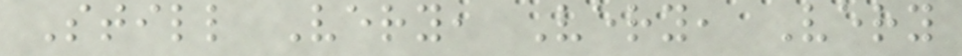Still Very, Very, Very
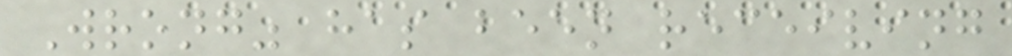Wrong" has been receiving
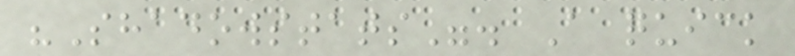"Shadowstats". A quick
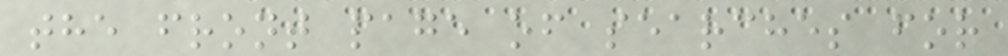the front page of searches for
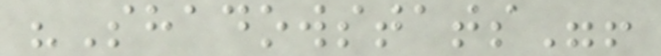"Shadowstats"!
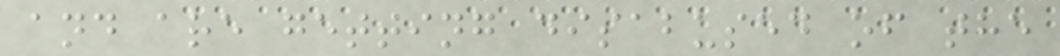and are getting disabused of the
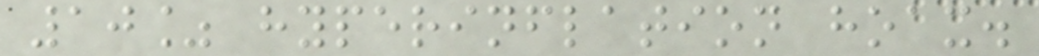10% hyperinflation hoax.
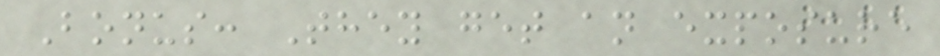Bonus: They get an exposure
